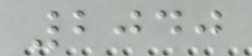2040
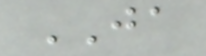JA
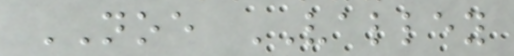NOE VALLEY
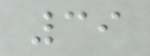39
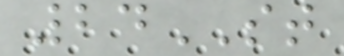24ST
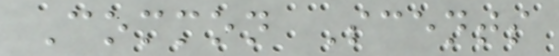Common Scents
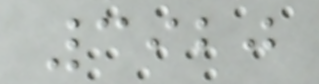3920
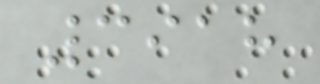3918
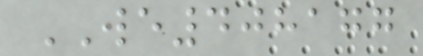WE408177
